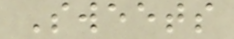Sweets
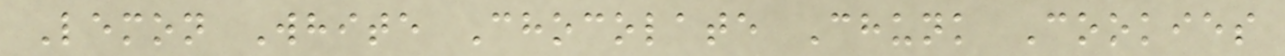Lemon White Chocolate Chunk Cookies
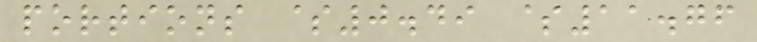portions $0.49 $11.76
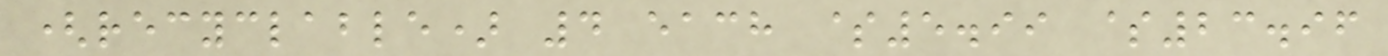(recyclable) 4 each $5.99 $23.96
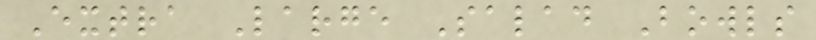Extra Large Salad Bowls
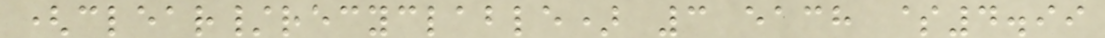(clear/recyclable) 3 each $4.99
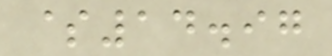$14.97
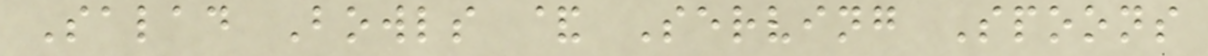Salad Bowls & Serving Spoons
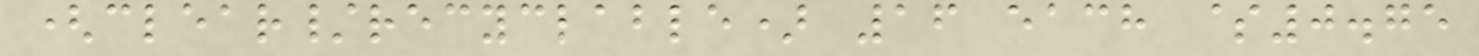(clear/recyclable) 16 each $0.75
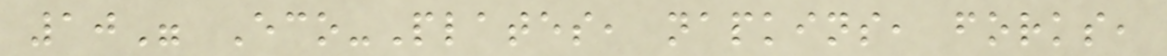10" Eco-Plates, napkins, forks,
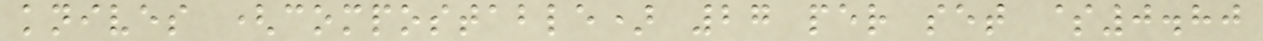knives (compostable) 27 per set $0.80
